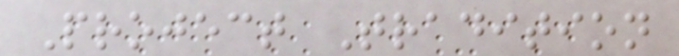Project Tradition
